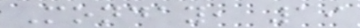Monday, 19
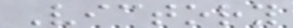Victory
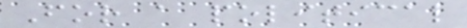For a political
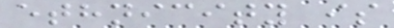ethnicity is
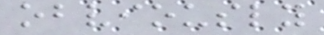obviously
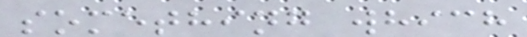something which
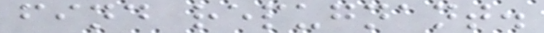find repugnant.
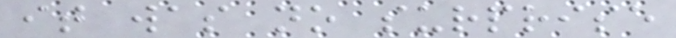it was no surprise
